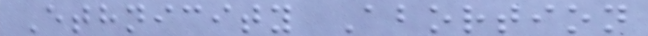Ethnicity Abortion
